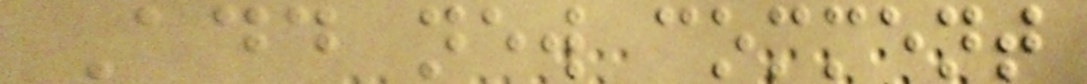Add new comment
